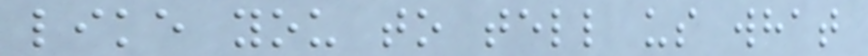like you to tell us what
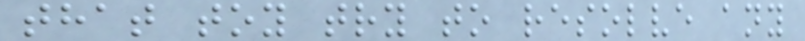that toy try to resolve any
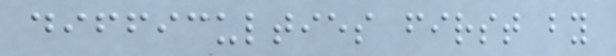difficulties first by
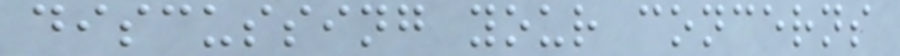discussing your concerns
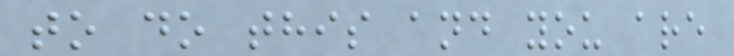to do this and you are
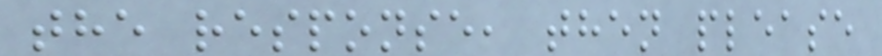the response, then please
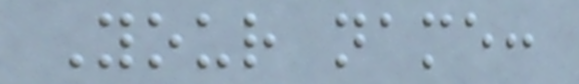Your name:
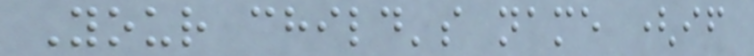Your child's name (if
